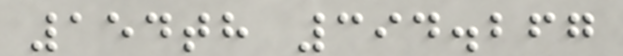154th 394.267
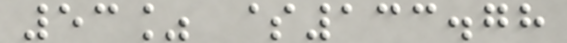53% $133.78
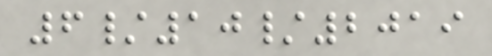6/10/2019
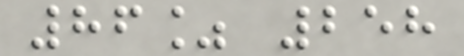86% 258
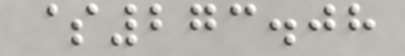$273.08
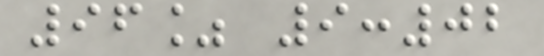96% 9:02
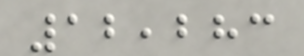12,283
